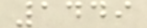1449
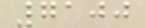7100
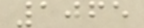1065
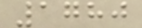1780
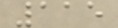115
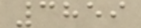3859
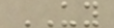UY
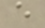e
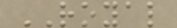ROYAL
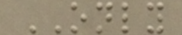ONLY
